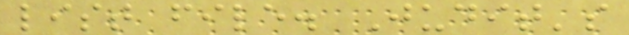list file. Judit's
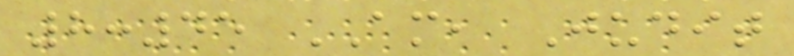8:45 AM, Judit
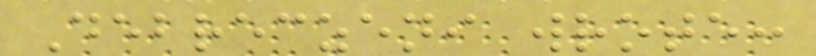Debreczeni wrote:
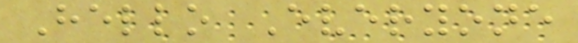Hello Everyone
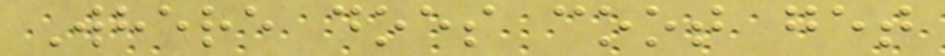Where does coot get
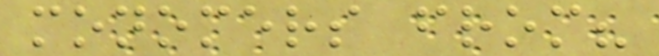monomers from?
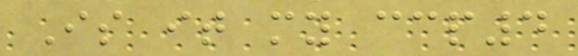Is it my ccp4
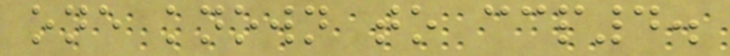one known to ccp4.
